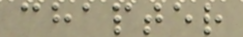chapter
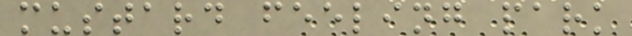mustard feeling park
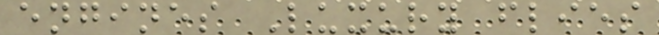engines Luxury flies
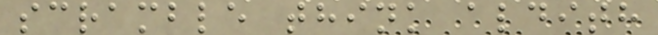scramble think aldith
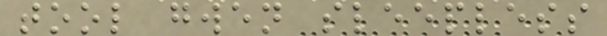tool gwen sleepless
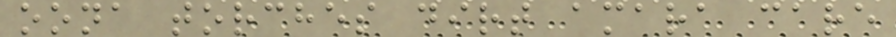oona torches dirt amara care
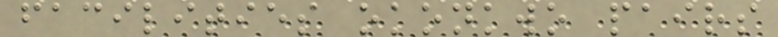facilities okonkwo pairs
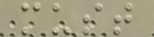must
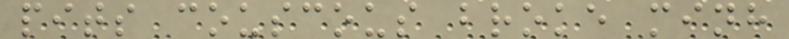pits couscous broke minh
